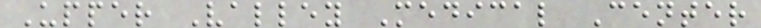Upper Valley Medical Center
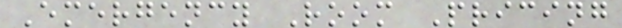Emergency Room Pricing
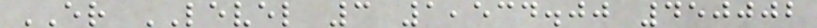ER LEVEL 3 1,534.00 450002
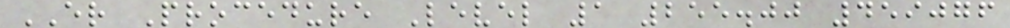ER Procedure Level 1 255.00 459076
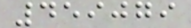459079
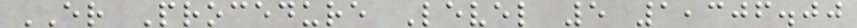ER Procedure Level 5 1,306.00
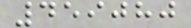459080
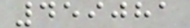459081
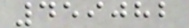459082
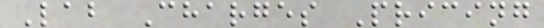Lab Charges Pricing
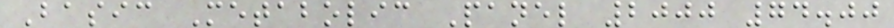Basic Metabolic Panel 2000 74.00
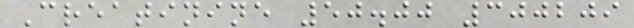Creatinine 50.00 300209
